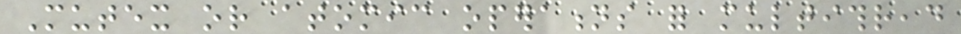Mutex or atomic operations for multithread
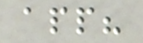app?
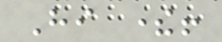Hi there!
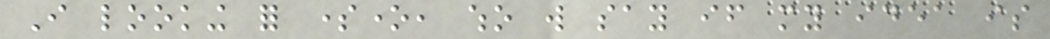I looking for someone, who will say if my idea is
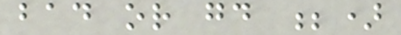bad or good ;)
